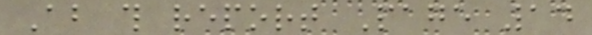About this report Page 14
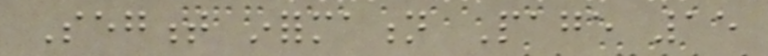Segment information Page 15
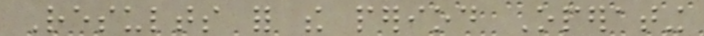Results for the period Operating
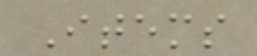Items
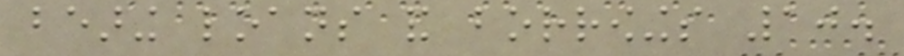bearing loans and borrowings 10.
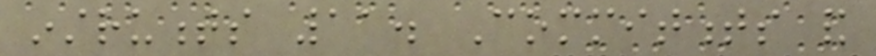instruments 11. Commitments and
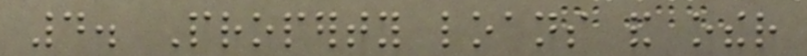4. Property loans and other
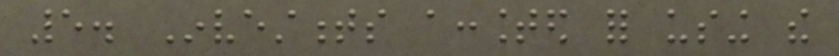5. Investments accounted for using the
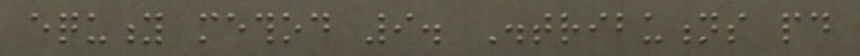equity method 9. Distributions paid
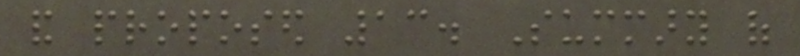and proposed 13. Summary of
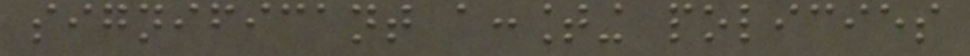significant accounting policies
